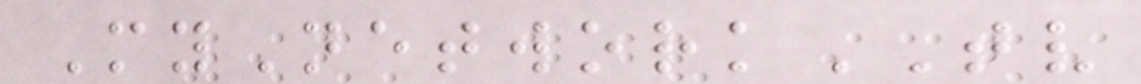MyNetworkTV
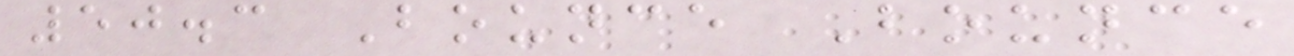50.3 Bounce Bounce
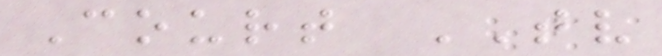Court TV
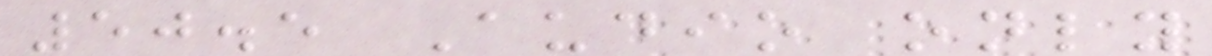50.5 Audio only
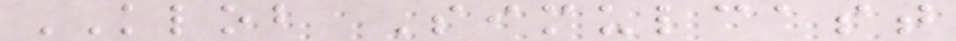KLOB Simulcast
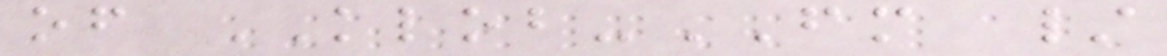of KLOB-FM /
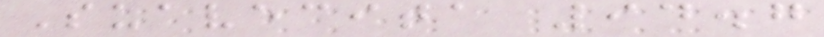Suavecita 94.7
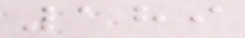189
